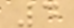4
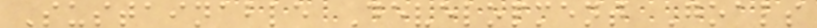Sustainable Development Goals
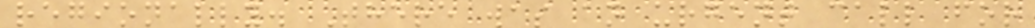regionally. There was an urgent call for
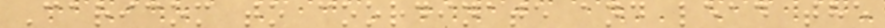Caricom to coordinate and lead the
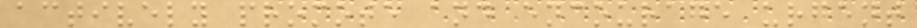actively promote and encourage urgent
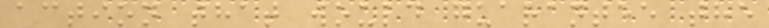action that would guarantee the
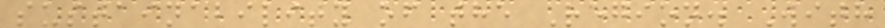sustainability of the Region. With
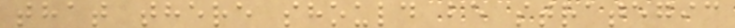that there should be strategic
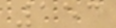153
